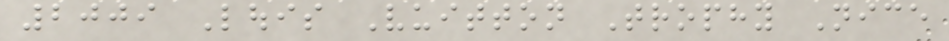2009 Louis Vuitton Trophy Nice
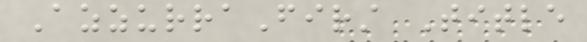AzzurraFirst Title
